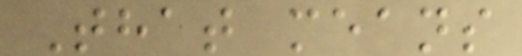That means
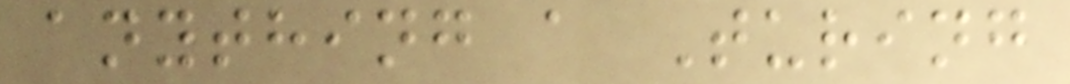anything a Turing
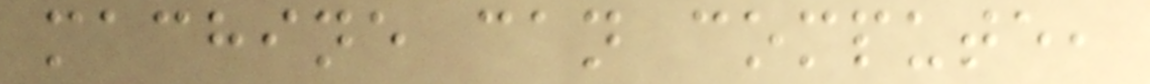machine can compute,
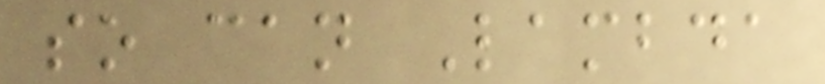so can Lambda
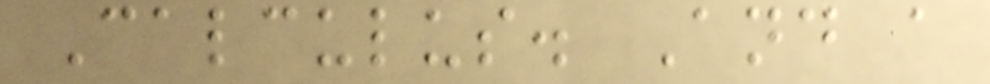Calculus. And a
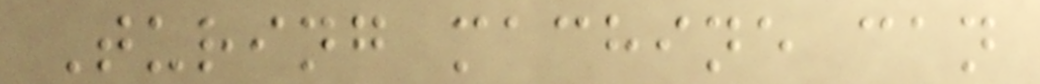Turing machine can
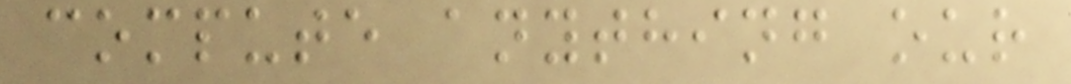compute anything our
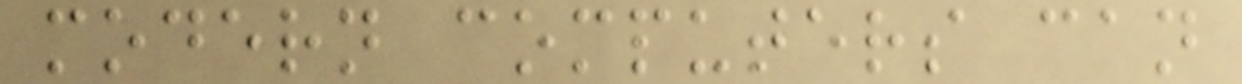modern computers can
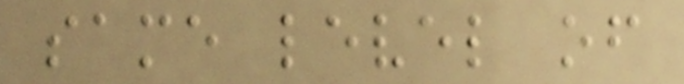same level of
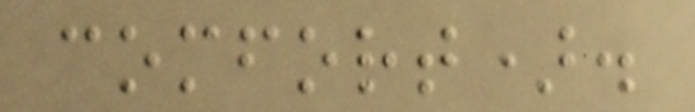comfort).
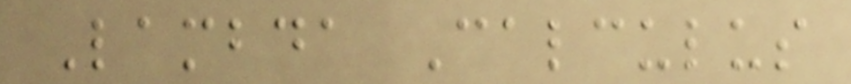Lambda Calculus
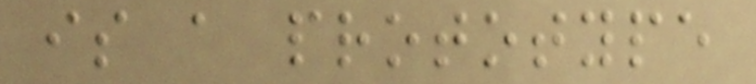is a prototype
